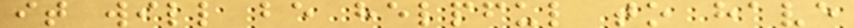it will be helpful to have
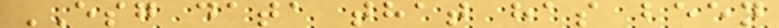ESG data that has been
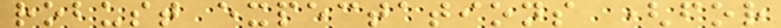robust expectations (for
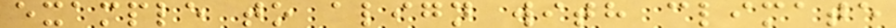example to align with climate
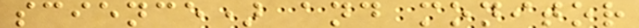science) and monitor
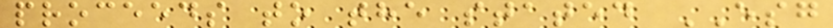proceeds to the stated ESG
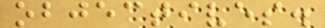objectives.
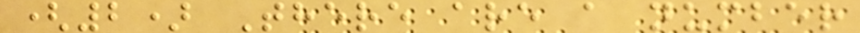(2) There are a number
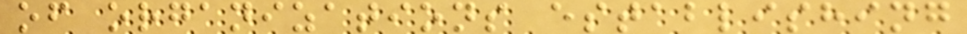of organizations establishing
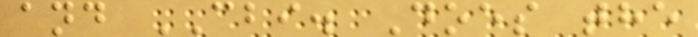and CBI. Does the
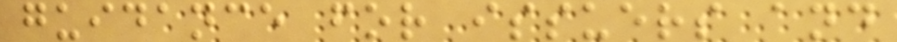guidance for issuers and
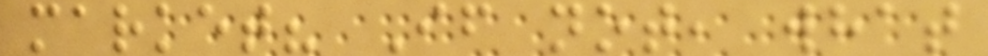market? If not, what
